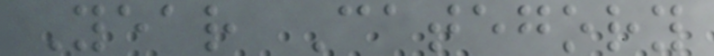Year Category
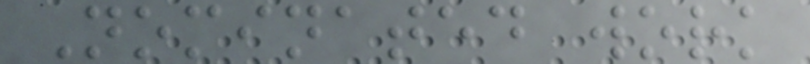Nominated work
